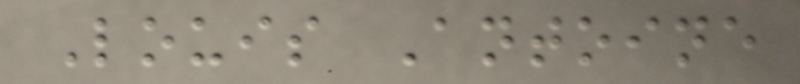Louis Antoine
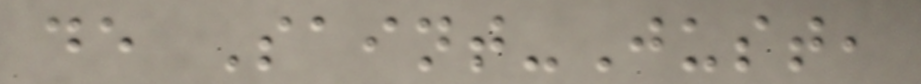de Saint-Just,
